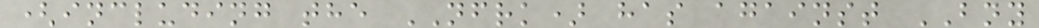(including the NFRK) has against BNY
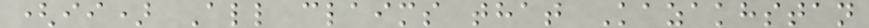(ii) All claims that Kazakhstan
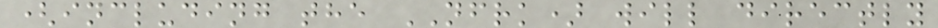(including the NFRK) will directly
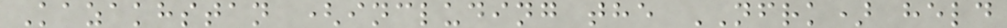Kazakhstan (including the NFRK) held
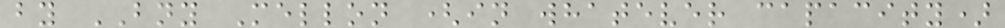by BNY Mellon (in whatever capacity)
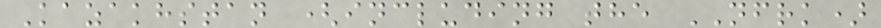Kazakhstan (including the NFRK)
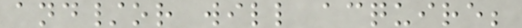and/or will acquire;
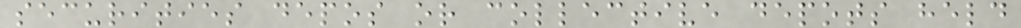securities depos or collective depots held
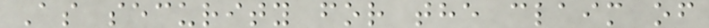As security for the claim of
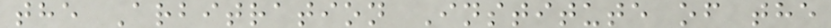the Arbitration Institute of the
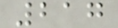217
